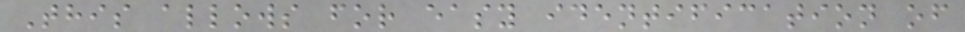This allows for easy identification of
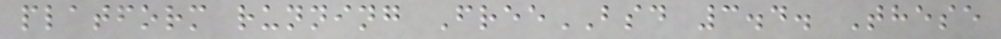platform running FreeBSD 3.4. These
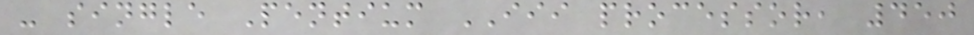- single Pentium III processor, 450
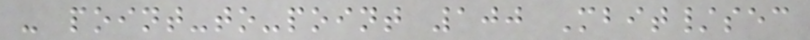- point-to-point 100 Mbit/sec
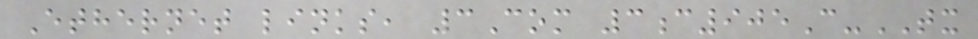Ethernet links, 3Com 3c905C-TX
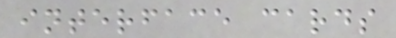interface cards
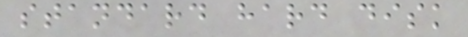standard hard disk
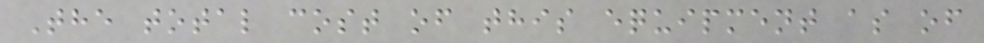The total cost of this equipment as of
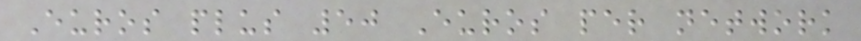Euros plus 50 Euros per network
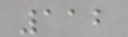112
